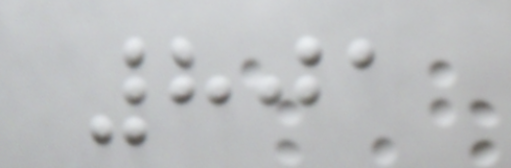801
